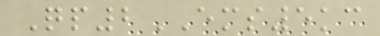Qp2EMS5kc
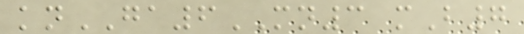knGA6MN3 mB7
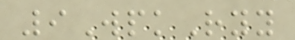9WpkRyy
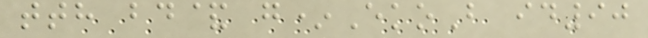tth bd& g*EkoB id90
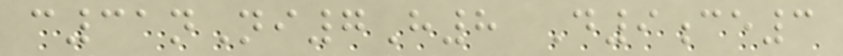c31nNi7H8 D9ce3
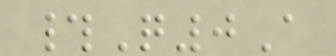#Q0A
